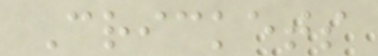Crickets
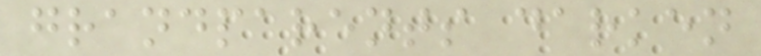grandparents darken
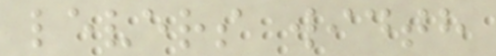levers width
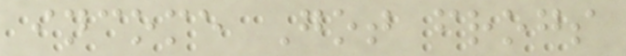income Got frogs
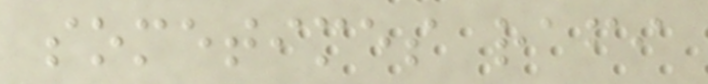sometimes rafi
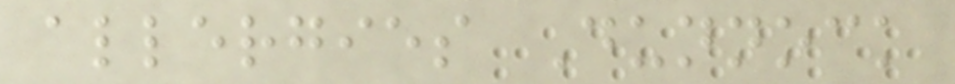allergies Dunnock
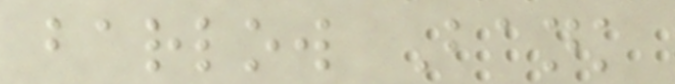barlow Bank
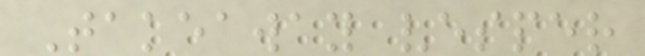Takeaway vesper
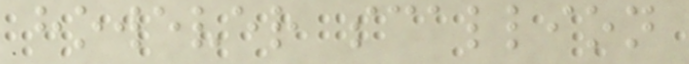however scallion
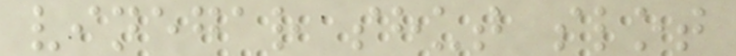vinegar shut slot
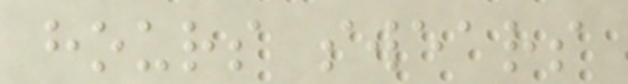hours swears
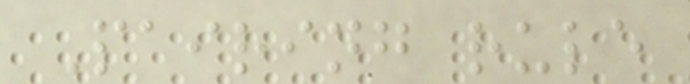Pairing rule
